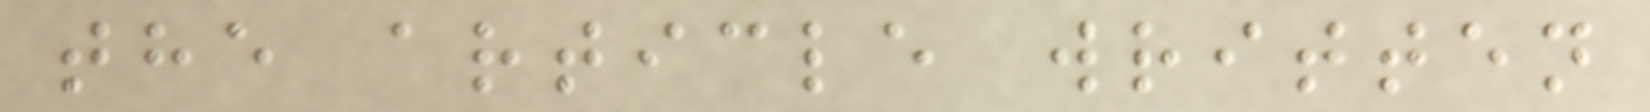the article written
